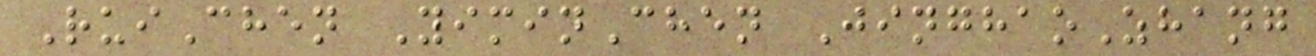RuiChen YiminChen JinghaoZhang
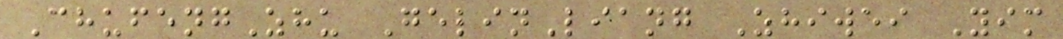ChufengZhu GelinLiang Zhiwei Yim
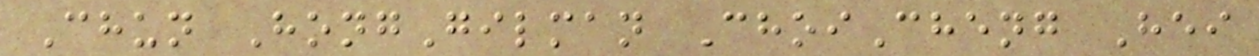Chun HongGilman ChoiCheng Hei
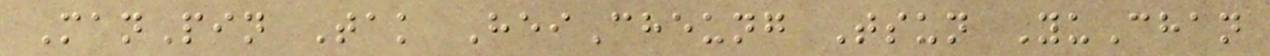ManPin Tak HeiCheung Tsun YuChan
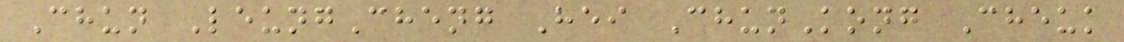Chun LeungCheng Hei ChunKong Cheuk
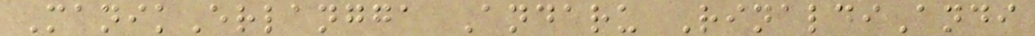ManikErlangga Andaru RinaldiAndi
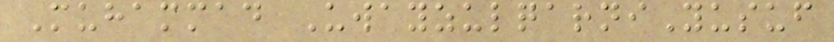Muhammad UwayzulqarniYusuf
